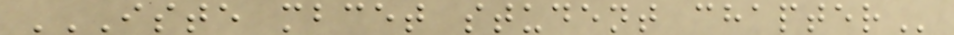ISTE MBCET STUDENT CHAPTER
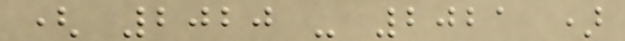( 2020 - 2021 )
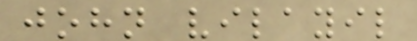john vilayil
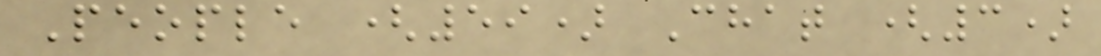People (59) Chat (3)
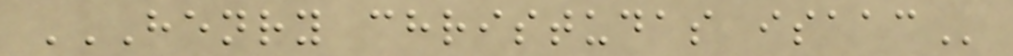HENRY CHRISTUDAS ISAAC
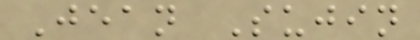Jean Sujin
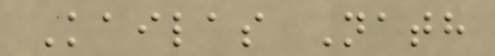Kailas Nath
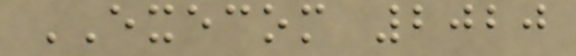EXECOM 2020
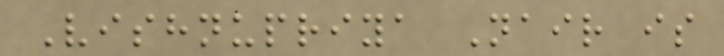Vishnupriya Nair is
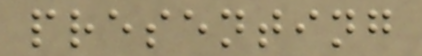presenting
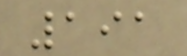191
